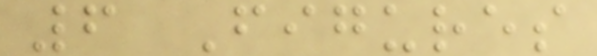6 Figures
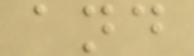and
